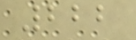222
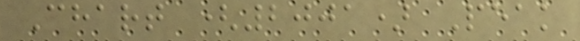Chart (2001) Peak
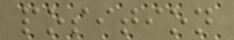position
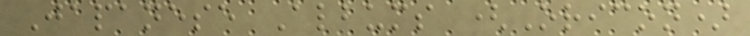Japanese Albums (Oricon)
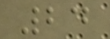24
